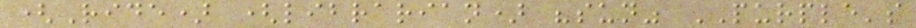(Ride) (librarian) "sun" PURPLE's
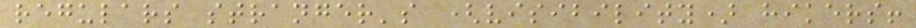regulars stranger's (visibility) hikers!
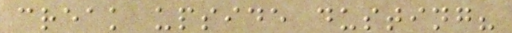creak upside dusting?
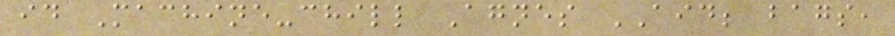id Machine-chill Agnes AID; bags,
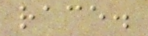race.
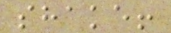shake!
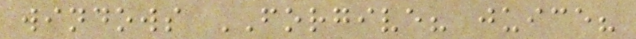windows FORGIVE? juice?
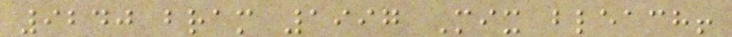9240 bram 1997 Mix bleach!
